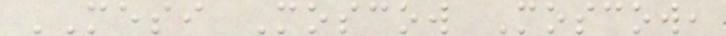MESI Moscow Moscow,
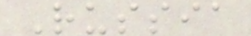Russia
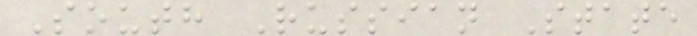South Russian State
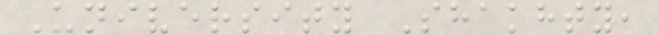University Shakhty,
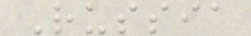Russia
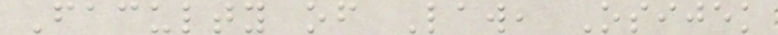Faculty of Law, Osijek
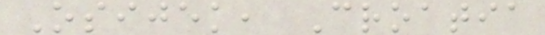Osijek, Croatia
